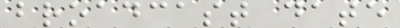broadcast date
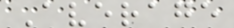Average
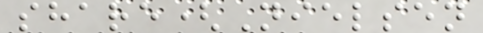share(Nielsen
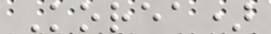Korea)
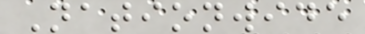Nationwide
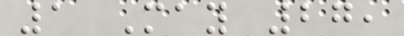1 May 27,
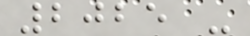2025 -
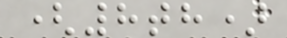(8th)
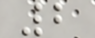2
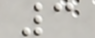3
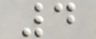4
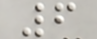6
